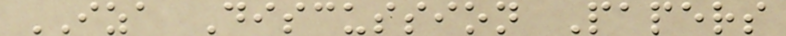IZA Discussion Papers
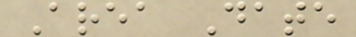Area Date
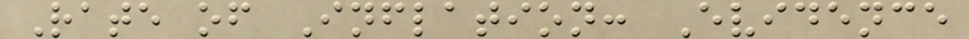Rate of Inflation: Evidence
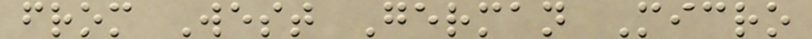from West German Micro
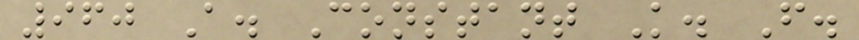960 A. Constant K. F.
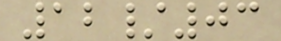12/03
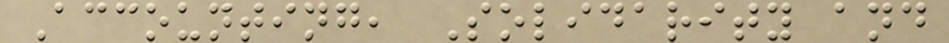Accounting, Solidarity and
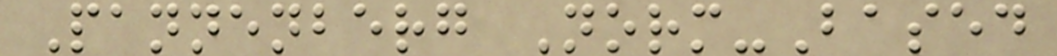Pannenberg Norm-Based
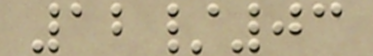12/03
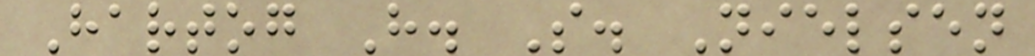Hartog H. S. Nielsen
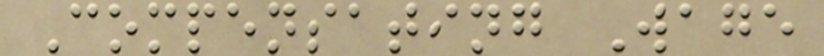Compensating Wage
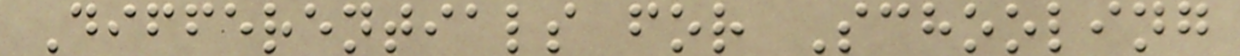Differentials for Schooling
